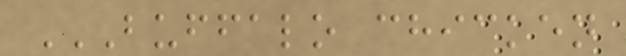BUFFALO CHICKEN
